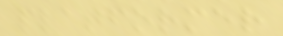platformer
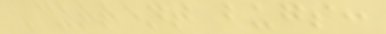Current bugs:
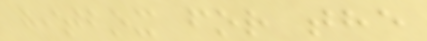hitbox for the
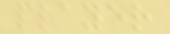player
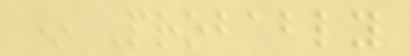* Probably
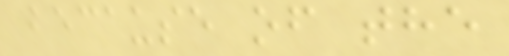because of the
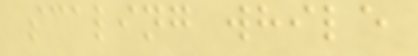scaling while
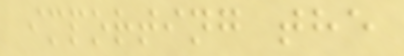importing the
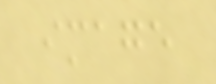image
